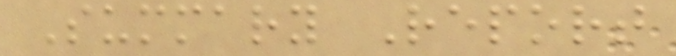Summary Report
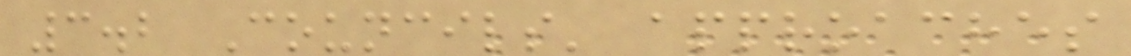3.2 Councils' approaches
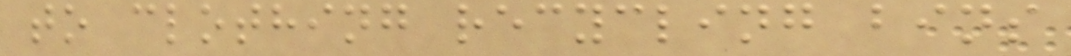to clothing recycling bins
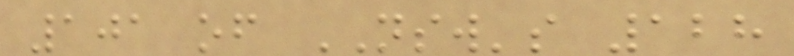101 of NSW's 128
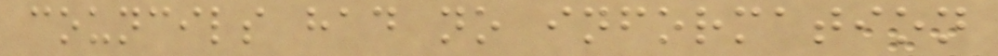councils had no information
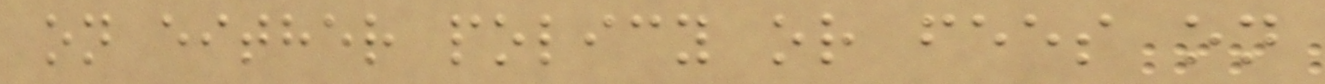on either policy or fees on
